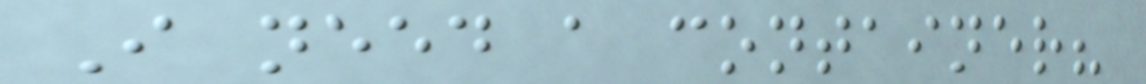I need a container?
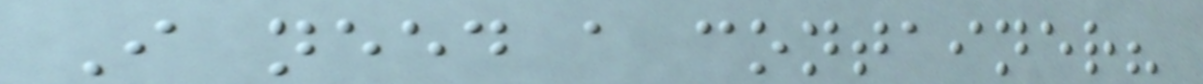I need a container?
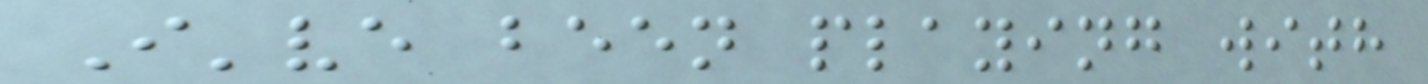I've been playing with
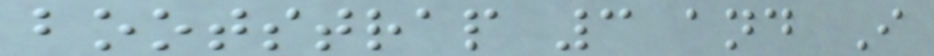bootstrap 3 and I
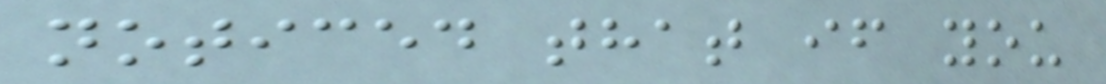noticed that if you
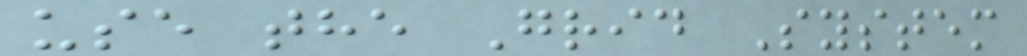use the Grid System
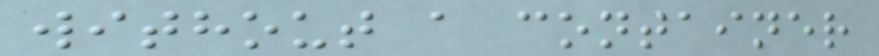without a container
